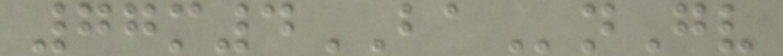77m4BAnGv
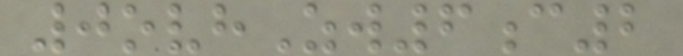0ovhZw6c2
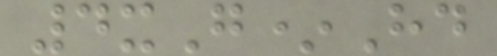4xG*Hd
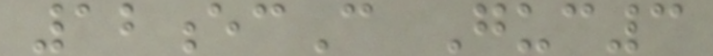12ecC Guc3
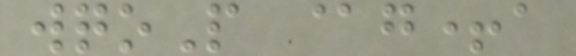wqoP @g+a
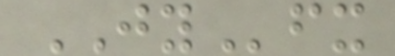JYfx
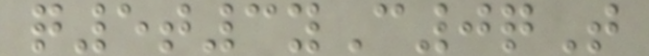q5t3yC0qT
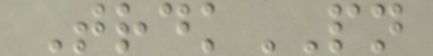TrdkPN
